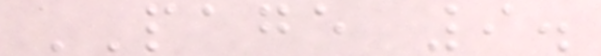PAGE 9.
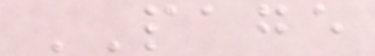PAGE
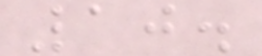10.
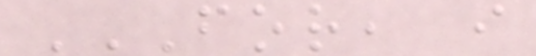FOR, I
